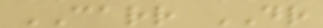CARR DR
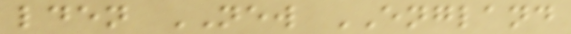lden NEW ENGLAND
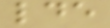lde
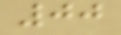00
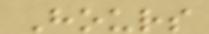Hours
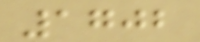1702
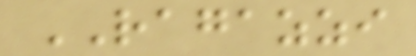RAGAZZI
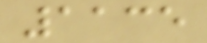1135
